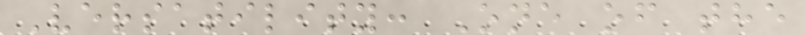Versatility: One of the
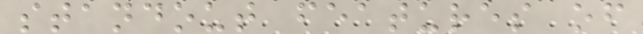standout features of
